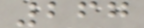267
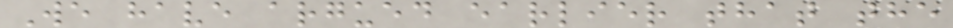We have argued earlier that the
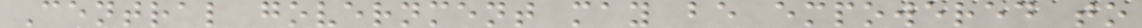Central government may be empowered to
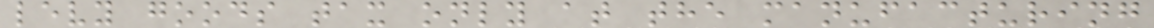levy goods tax only at the manufacturing
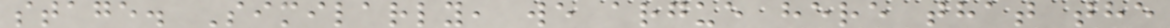stage. Similarly, we argue here that the
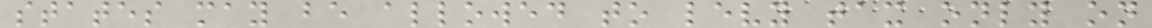states may be allowed to levy tax only on
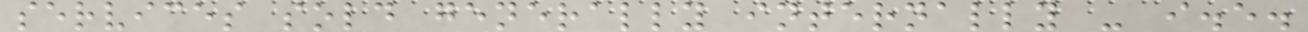services sold generally internally - i.e.
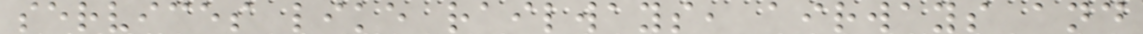services like railways, airways and
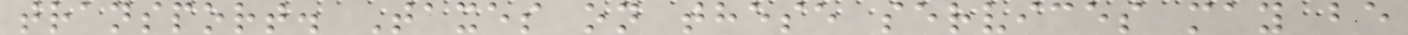transport. Taxes on these services may be
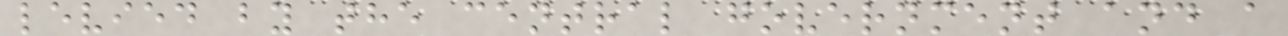levied by the central government and a
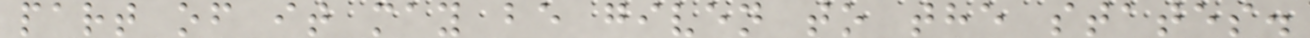part of it may be given to the states.
